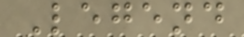Legend
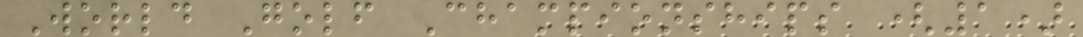World Golf Championships (1)
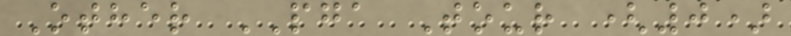Other PGA Tour (0)
